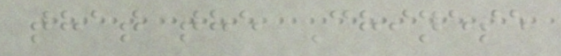that the Chinese
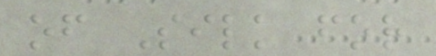of Silk for
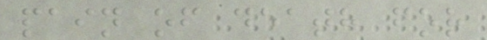pain of death for
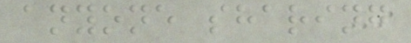anyone sharing
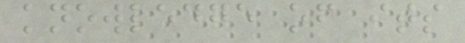knowledge of its
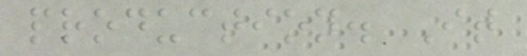production. It
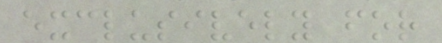exclusively for
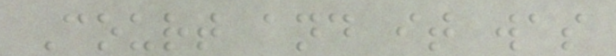Court and it was
